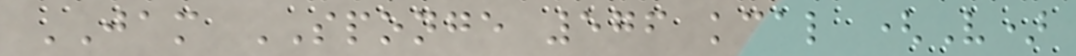JAM SPONGE 576 kcal (V)
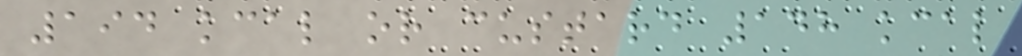194 kcal or custard 148 kcal
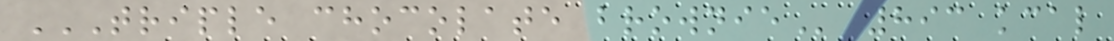TRIPLE CHOCOLATE BROWNIE 893 kcal
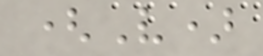(V)
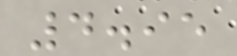4.95
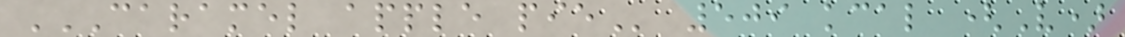CARAMEL APPLE PIE 509 kcal (V)
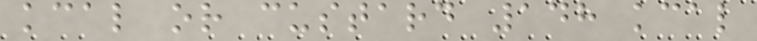kcal or custard 148 kcal
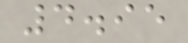4.95
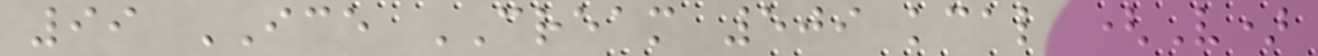99 ICE CREAM 509 kcal (V)
